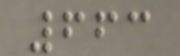663
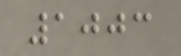1003
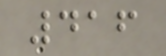416
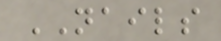NAILS
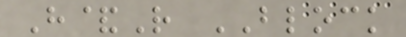H&R BLOCK
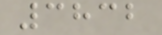3832
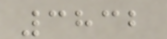3832
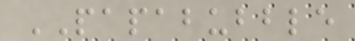PAPABUBBLE
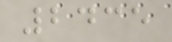2435
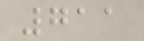711
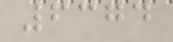6374
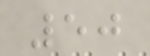50
